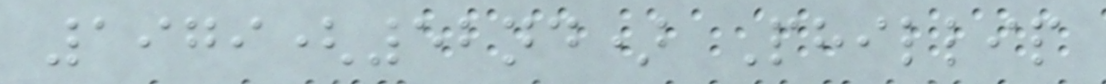1979(52nd) Phillip
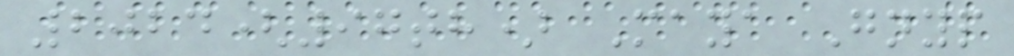2024(97th) Maya Gnyp
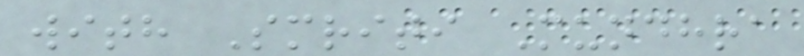with Smriti Mundhra
